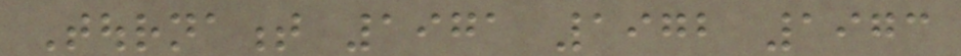Tournament 1971 1972 1973
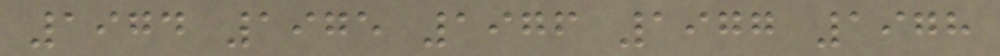1974 1975 1976 1977 1978
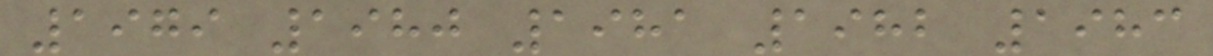1979 1980 1981 1982 1983
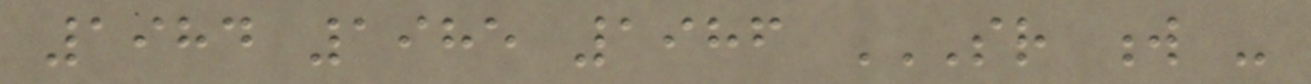1984 1985 1986 SR W -
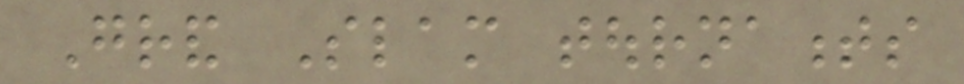Grand Slam tournaments
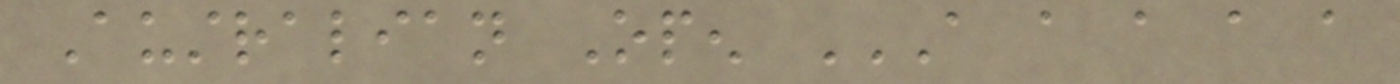Australian Open A A A A A
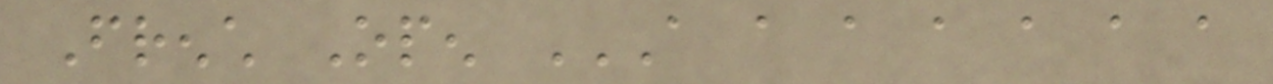French Open A A A A A A A
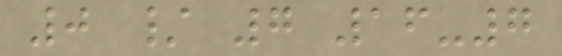0 / 7 16-7
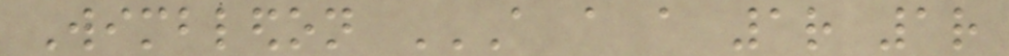Wimbledon A A A 1R 1R
